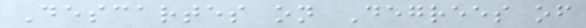Descartes on Degrees of
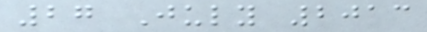27 July 2013
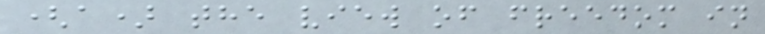(a) the view of freedom in
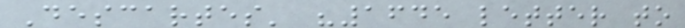Descartes' "1645 letter to
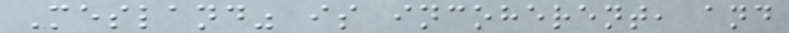Mesland" is incoherent, and
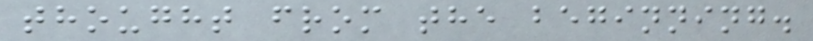thought from the beginning.
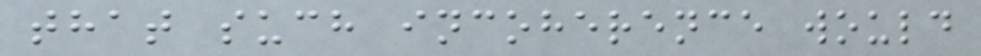that such incoherence would
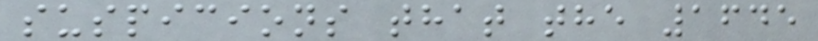suspicions that the 1645
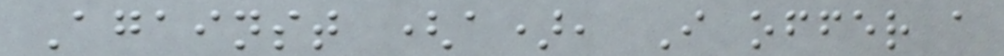Against (a), I offer a
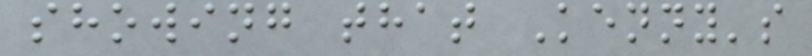showing that Kenny's
